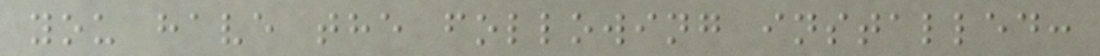you have the following installed:
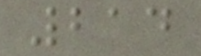214
